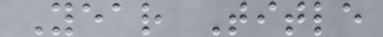Year Title
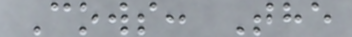Cows: The
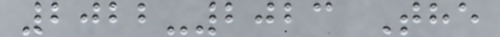2022-2023 The
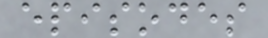episodes
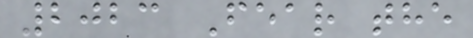2023 Fear the
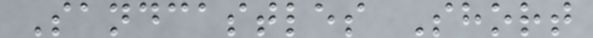Sandcastles Short
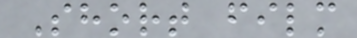Short film
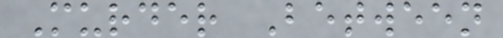Murder Between
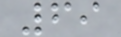69
